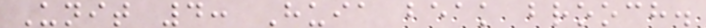Unit 4: Huia beak brooch.
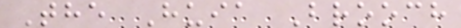The Huia Brooch
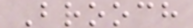Brooch
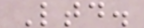Ltd.
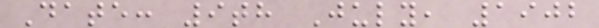Date: 9th July, 1902
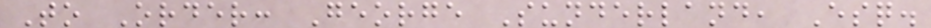To Order: George Sunderland, Esq.
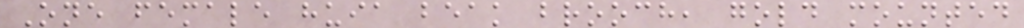One female huia beak brooch, gold mounted
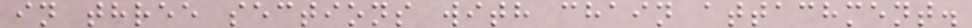in three sections with chain attachment.
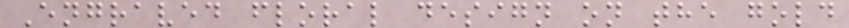Engraved floral design on the gold
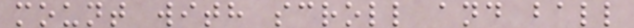mount with scroll and ball
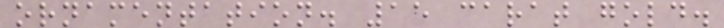ornamentation. 15 carat gold.
